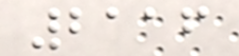2116
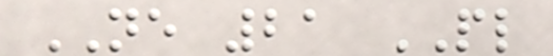NE 21 PL
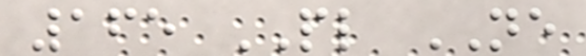165 PL NE
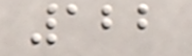122
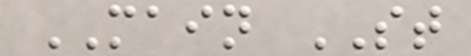MAIN ST
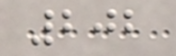202
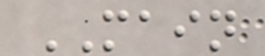MAIN
